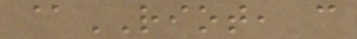@RIOT, can
